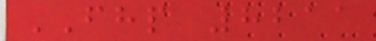FHP 8211
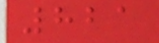821
